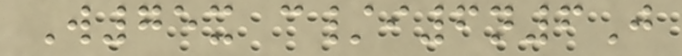W75x c/i6n6J
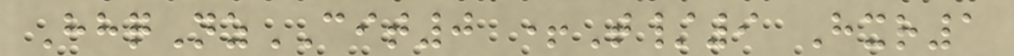HhqNzCIT0 +T/9 Hxr1
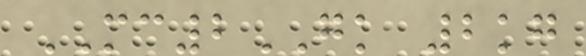MC2GK 2kg
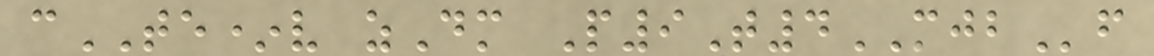cTE*v zDm P9T4MJBf
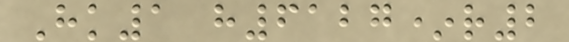Hk1 h6127*r2
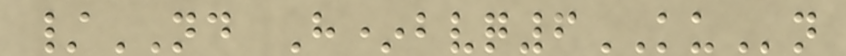/ND H*bvq6KUn
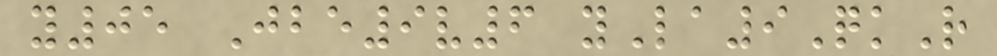y05 Jbe9v6 yLa9QkR
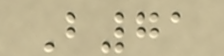B71
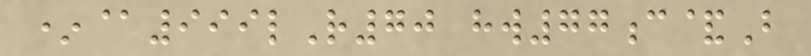*@999lR70 hw77c&B
